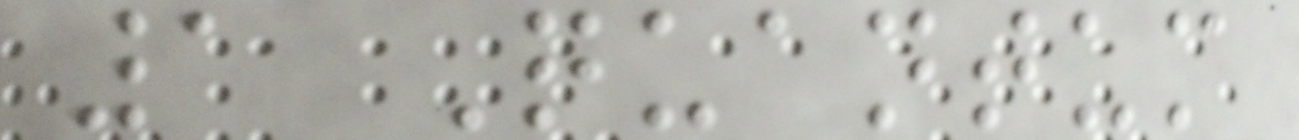1 Quantum
